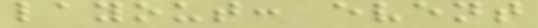layout: event
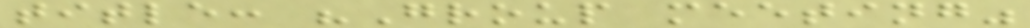title: "Group meeting"
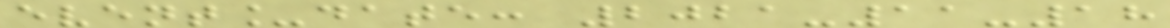event_date: 2021-11-18
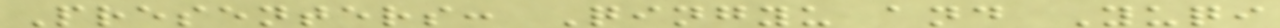Presenters: Qingyu and Yuqi
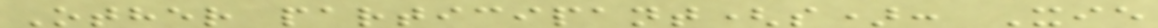Other participant(s): Xie
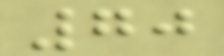70
